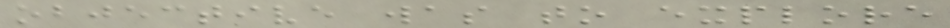objective was to explore
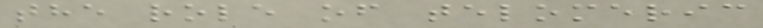the role of telomeric
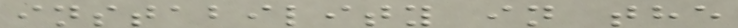instability in the
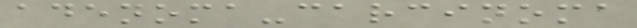adenoma-carcinoma
